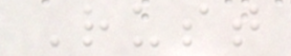Rust
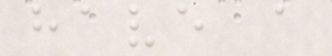have a
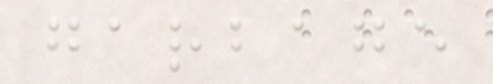garbage
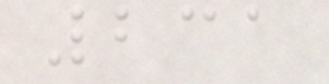231
